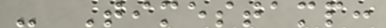- Timestamp:
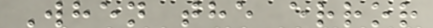When the error
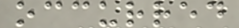occurred
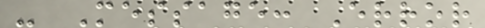- Message: Error
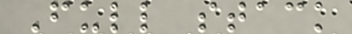Full stack
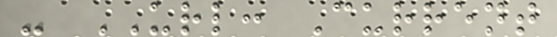- URL: Current
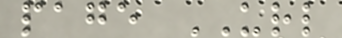page URL
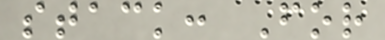stack: For
